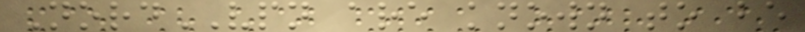NordVPN are known to be
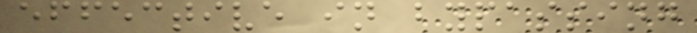effective in bypassing
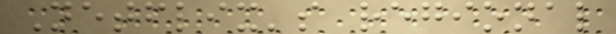Netflix's regional
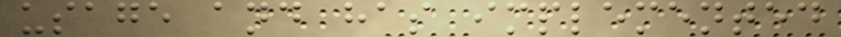usage and has implemented
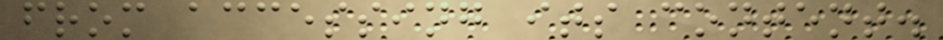from accessing its content.
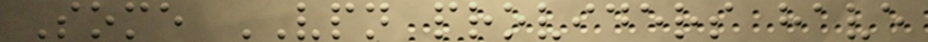Some VPN providers have
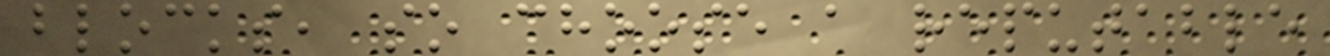blocks, so choose a reputable
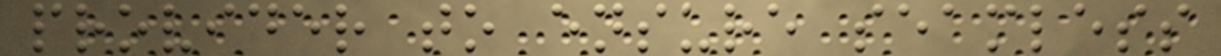provider to ensure seamless
